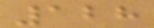128
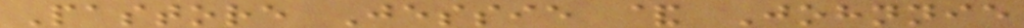Pastore Jessie & Johnnie
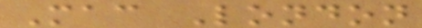Mac London
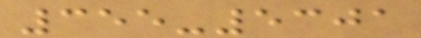355-5301
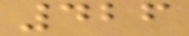426
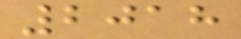2018
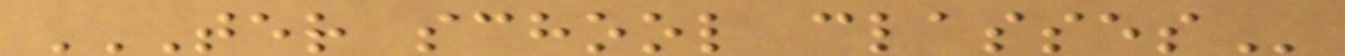TER SCHOOL CLASSES
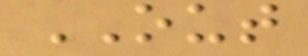OUT
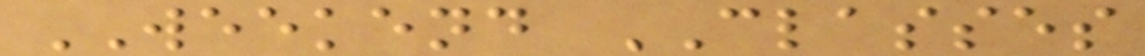WEEKEND CLASSES
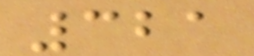321
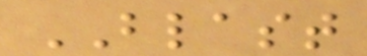BLAST
